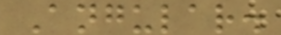Angular.
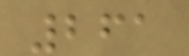261
